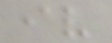iv
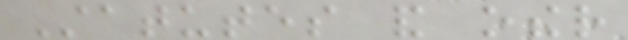Statutes and other
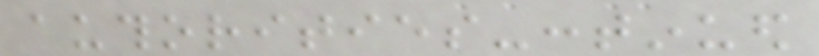authorities-continued
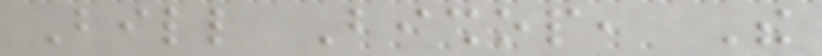Bill Bishop, The
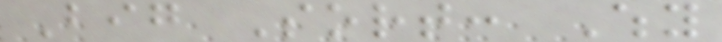Big Sort: Why
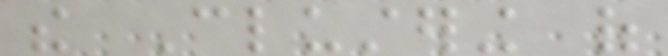the Clustering of
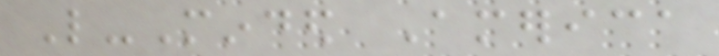Like-Minded America
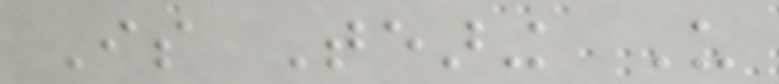Is Tearing Us
